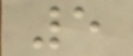5
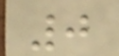0
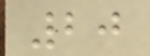20
